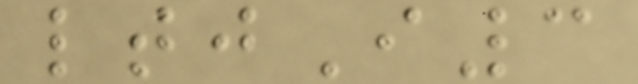ltjI3
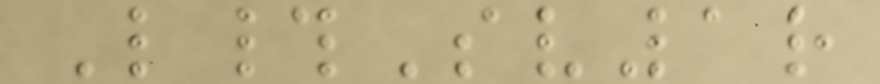L#Sv1r
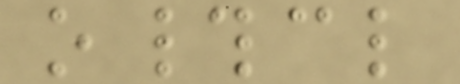o#cl
